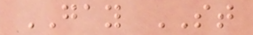GAY ST
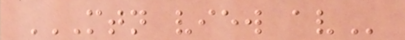MTN VIEW AV
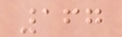167
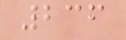236
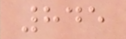845
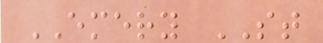EMERY ST
